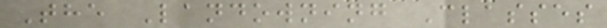The Landowning Classes
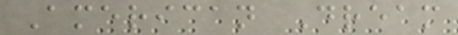American Dream
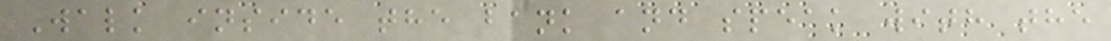Walk inside the bank and speak with the
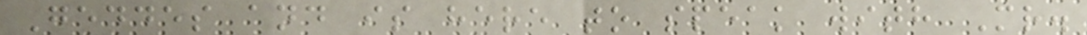Geddes and is here to speak with Mr.
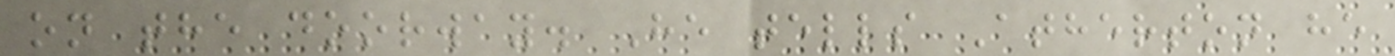on the doorway. He tells Atherton he
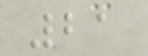21
